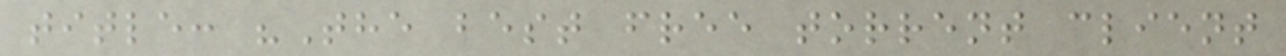title: "The best free torrent client
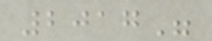2017"
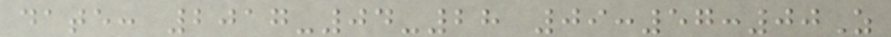date: 2017-04-28 09:57:00Z
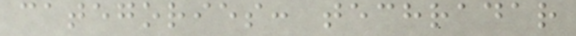categories: techradar
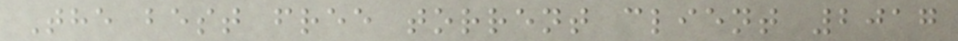The best free torrent client 2017
